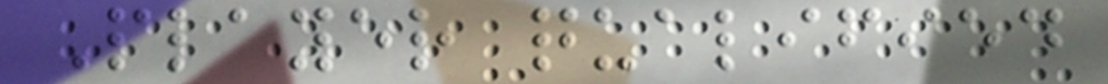Player qualified
